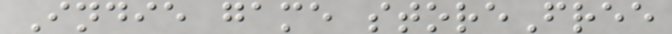Indie game storeFree
